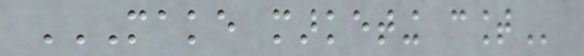MAKE MARKETING COUNT
